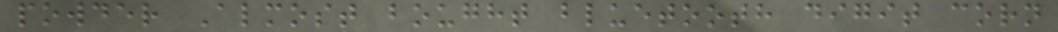powder Almost bought bluetooth digit corn
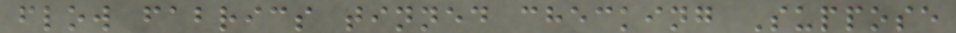flow fabrics tinned checking Suppose
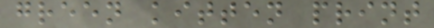green kitten print
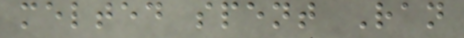melted spent Ran
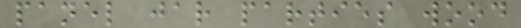panel jar parties wood
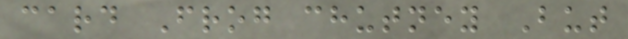card Frog chutney But
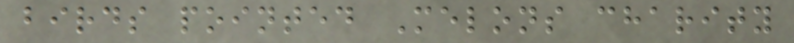birds pointed Melons charity
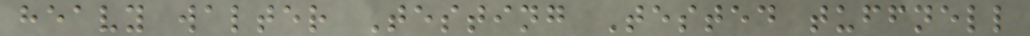heavy walter Testing Tested tuffnell
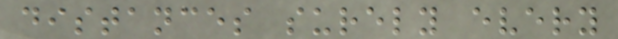distances surely every
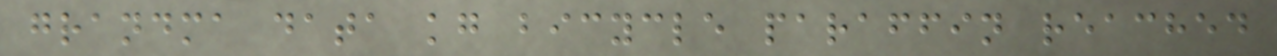grandma data kg bicycle paraffin reached
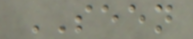SEEN
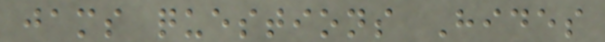jams questions Hides
